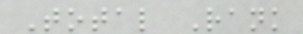Total Rank
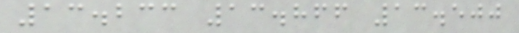13.233 13.866 13.500
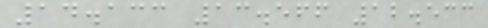14.133 13.566 12.533
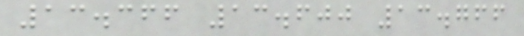13.366 13.600 13.766
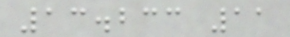13.233 11
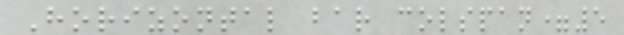Horizontal bar colspan=5
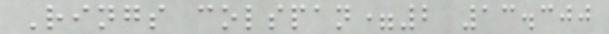Rings colspan=2 13.300
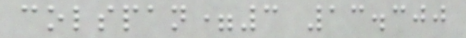colspan=3 13.300
